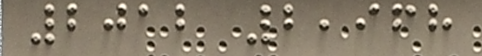2012 2,968
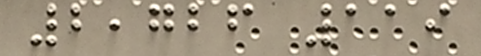2,726 119
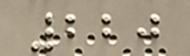220
